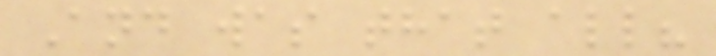And was that all?
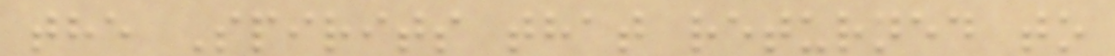the Spirits that returned to
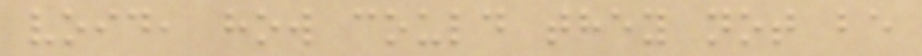void, how could they not be
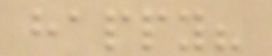happy?
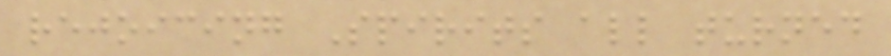rejoicing Spirits all turned
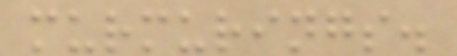murmurings.
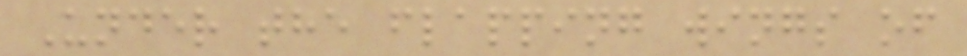Under the flapping wings of
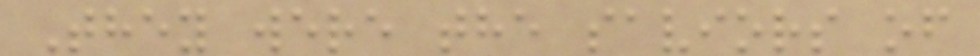They were the saviors of
